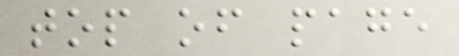top of page
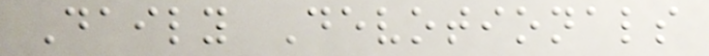Daily Devotionals
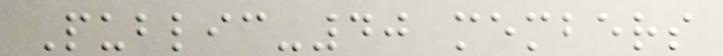Public-40 members
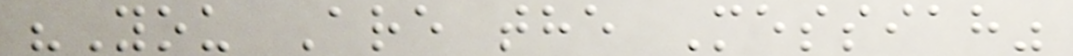"You Are the Messiah"
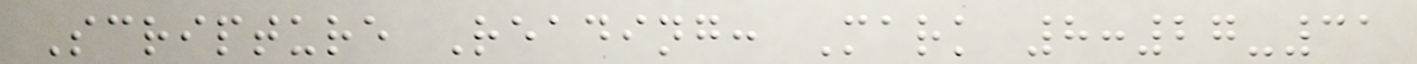Scripture Reading: Mark 8:27-31
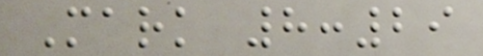Mark 8:29
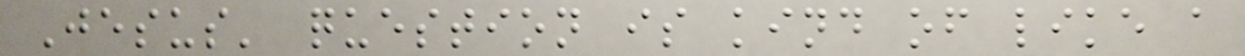Jesus' question is kind of like a
